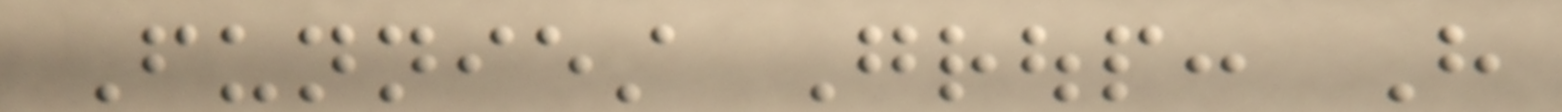Funniest Group: Have
